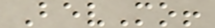BevMo!
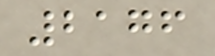2176
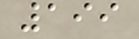199
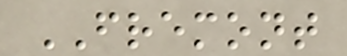FREMONT
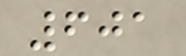601
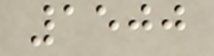1500
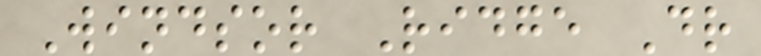Windsor Ridge Dr
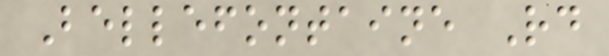Bellefontaine Rd
